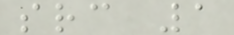src 1
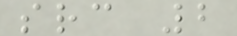src 2
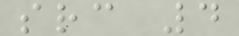src 4
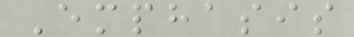Emphasis
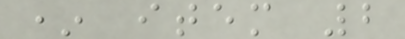* item 2
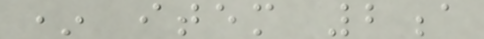* item 2a
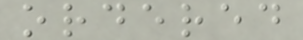ordered
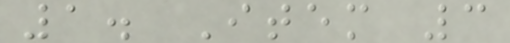1. Item 3
